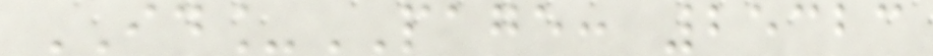ID_PAGE: 25323
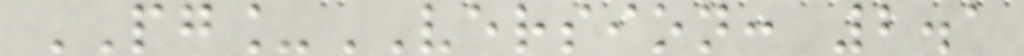PG_VERSION: 2.1
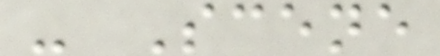- Scene
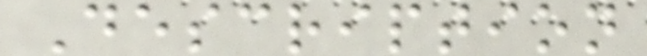Description
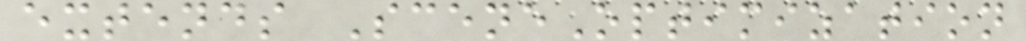extends SceneOptimization
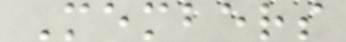Members
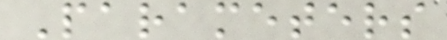Parameters
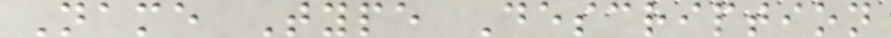Name Type Description
